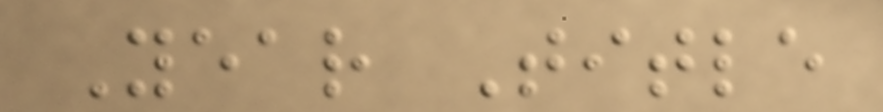Year Title
